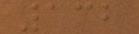132
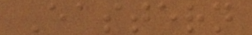Eastern
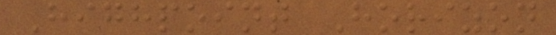Highpoint Horizon
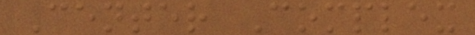Center Complex
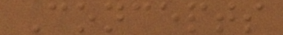Concepts
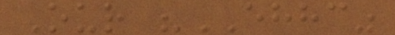Our "EHHC"
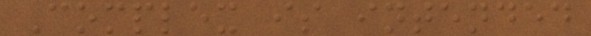Complex is intended
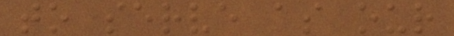to serve as our
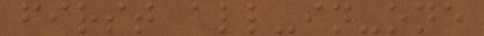first all-in-one
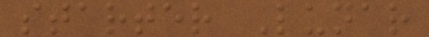starter Lunar
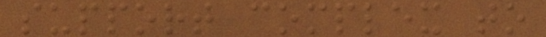support complex to
